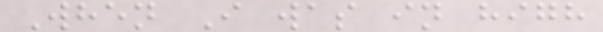When I was in high
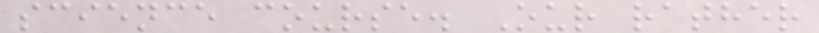science course. Our rather
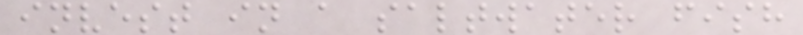invest in a saltwater fish
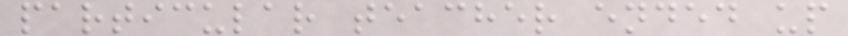particular teacher ended up
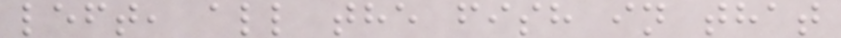left, all the fish in that
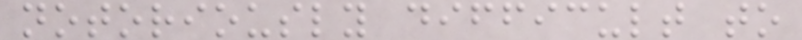notoriously difficult to
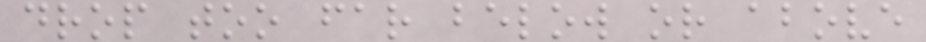drop too far below or above
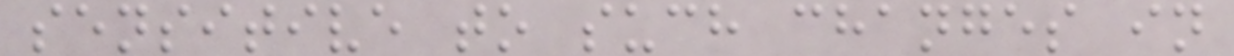sensitive to such changes in
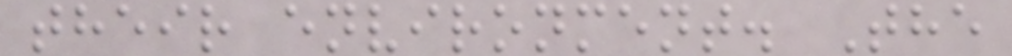their environment. The
